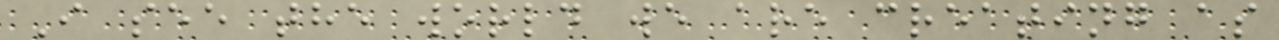I see the world we are creating as
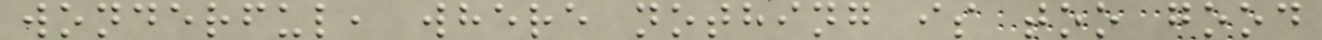wonderful, where nothing is too good
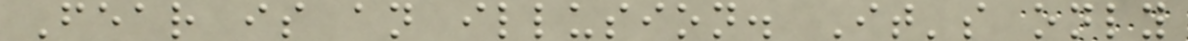Fear is an illusion. It's only
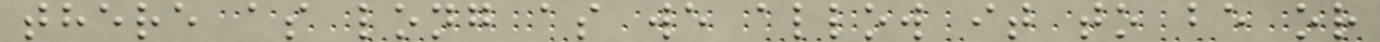there as long as we allow it to be or
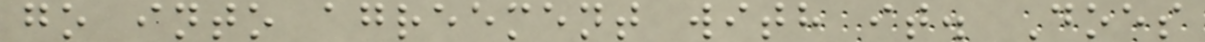go into agreement with it. Does
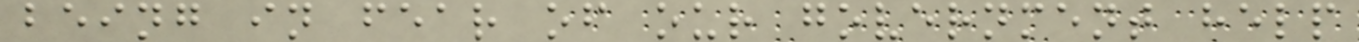being in fear of our government help
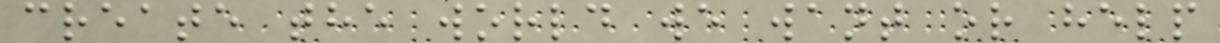create the world we want or help
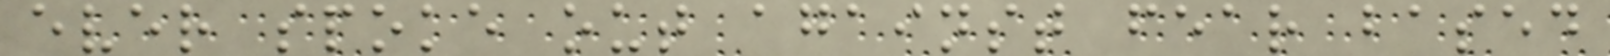ever spoke out against fear based
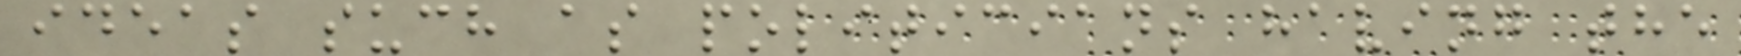ideas such as politicians having the
